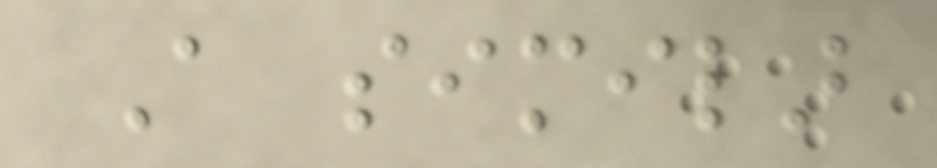A similar
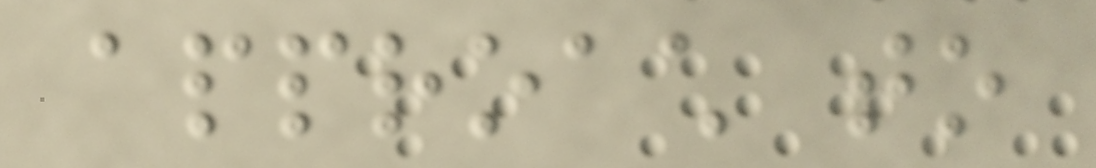approach to
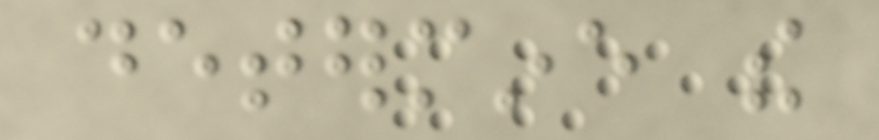determine the
